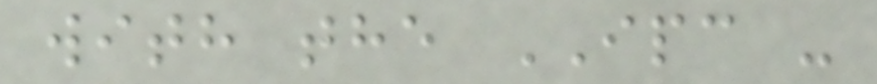with the IPC -
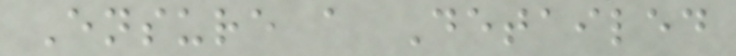Ensure a Detailed
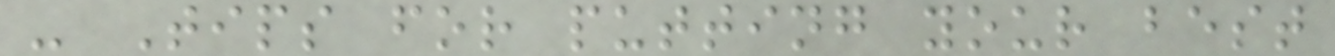- Tips for putting your best
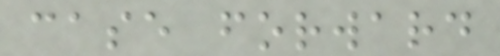case forward
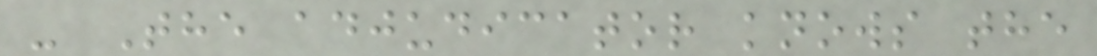- The adjudicator knows the
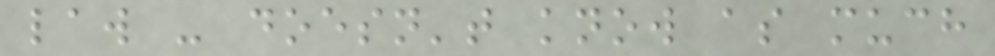law - doesn't know as much
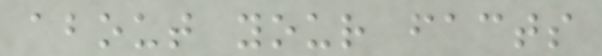about your facts
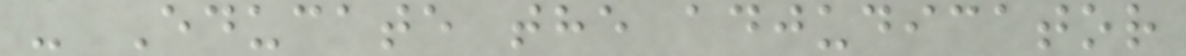- Educate the adjudicator
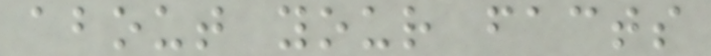about your facts
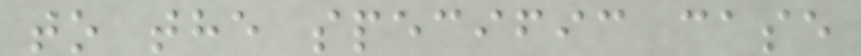to the specific case
